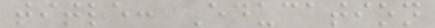title: Education
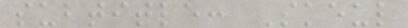subtitle: Skeul
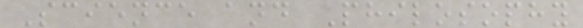Science and Philosophy
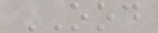OOD
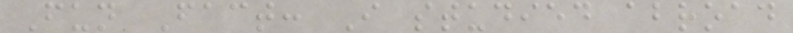Fun Fact: I studied abroad
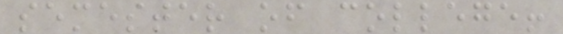semester of college!
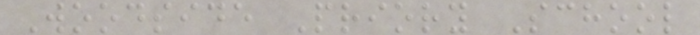Woodside Priory School
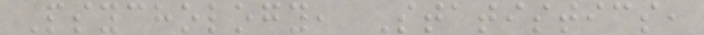Psychology, Statistics,
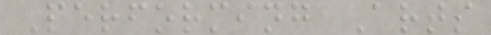Performing Arts
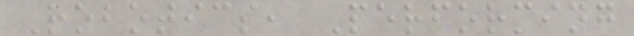Robotics, Performing
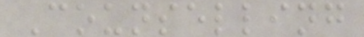Counselling
